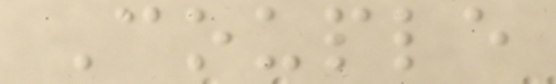Couple
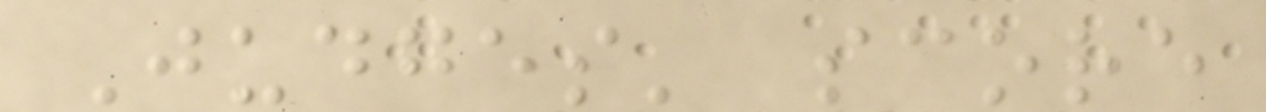Judges' score
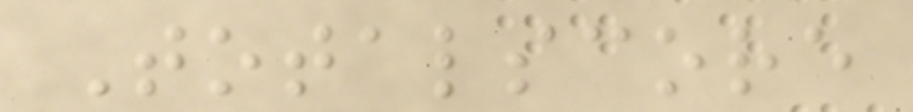Totalscore
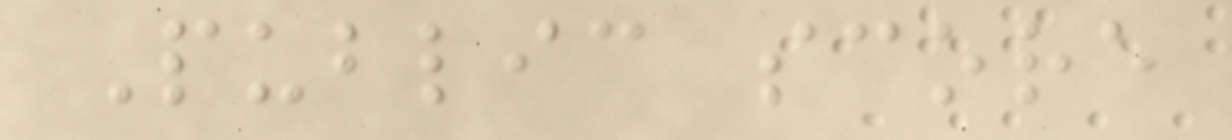Public score
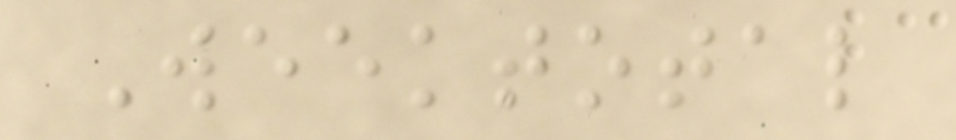Weektotal
